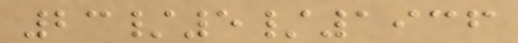23/5/1936
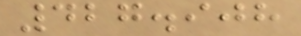427.908
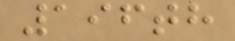196th
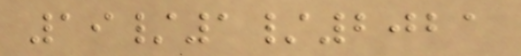19/1/2021
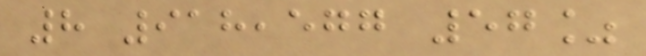8 918,577 57%
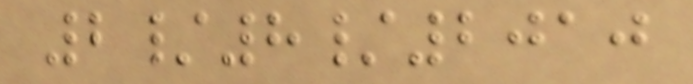2/8/2010
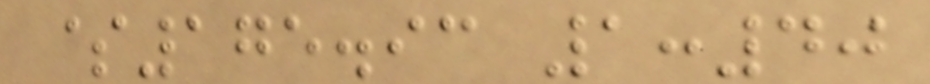$175.93 1:40
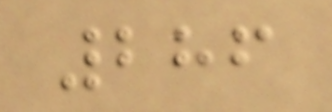286
